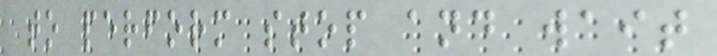to perform stop and wait
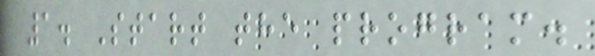1. Start the program.
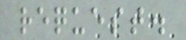request.
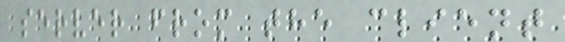server from the client
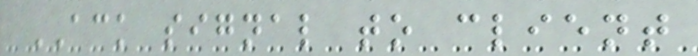ACK signal to client
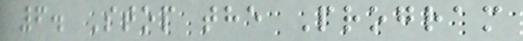6. Stop the Program
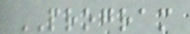PROGRAM
